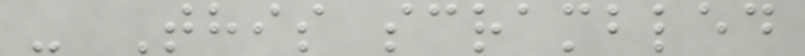- This scrambled
